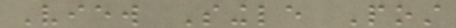View Single Post
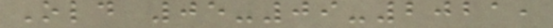Old 05-09-2021,
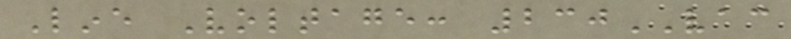Line Voltage: 230VAC
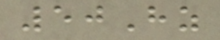50Hz
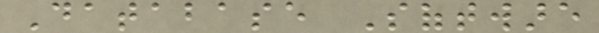Database Software
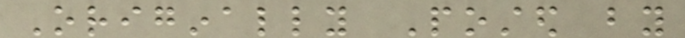Originally Posted by
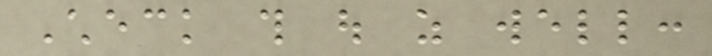Check this out as well:
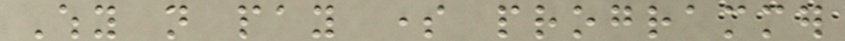Why not pay some programmer
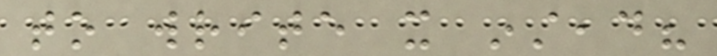to write it instead?
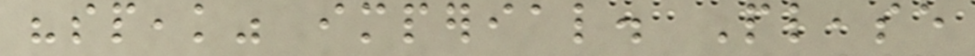"speak" imperial. Please
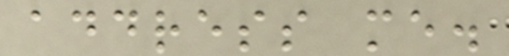address me.
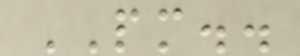PM..
